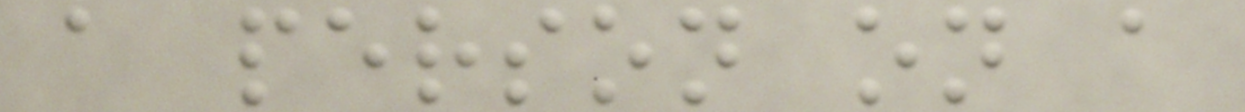a person on a
